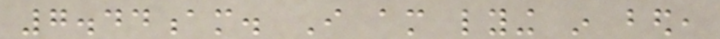7.44am. I am lying in bed,
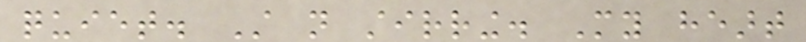quiet. Still not stirring. My heart
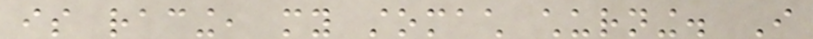is racing, my stomach churning. I
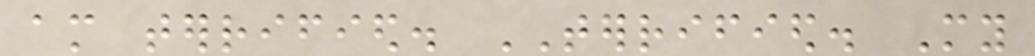am terrified. TERRIFIED. My
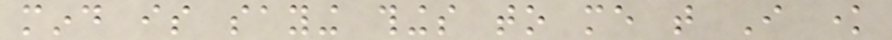mind is saying things to me that I know
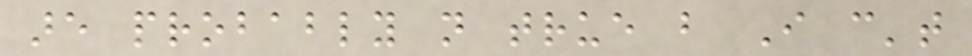are probably not true but I can't
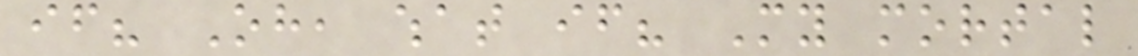if? Oh, what if? My mortal
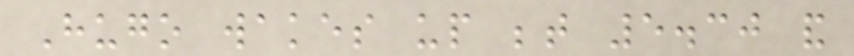Hugo wakes up between 5.30 and
